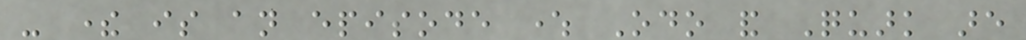- there is an episode where Odo and Quark are
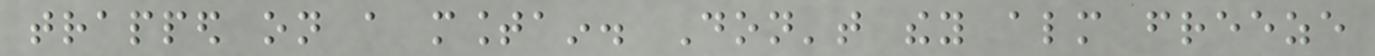trapped on a mountain. Don't they almost freeze
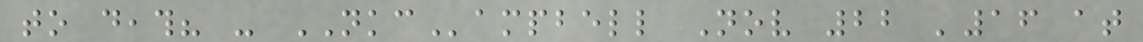to death? - NKCampbell Nov 22 '16 at
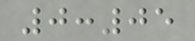0:05
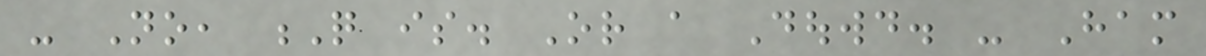- No, Q is. Or a Douwd. - Ham
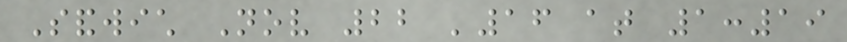Sandwich Nov 22 '16 at 1:19
